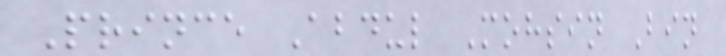Prince Abdul Mohsin Bin
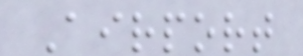Airport
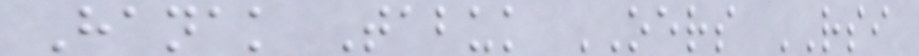Hanak Tabuk OERS RSI
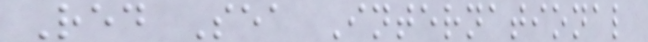Red Sea International
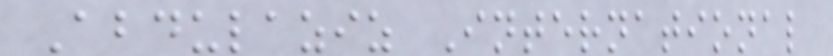Abdulaziz International
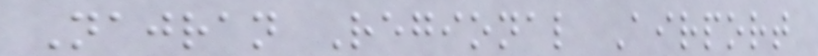Najran Regional Airport
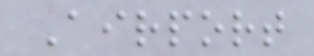Airport
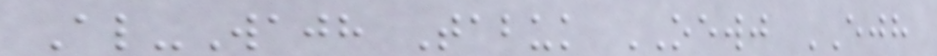Al-Wajh Tabuk OEWJ EJH
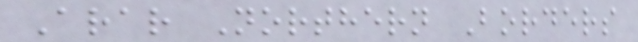Arar Northern Borders
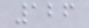126
